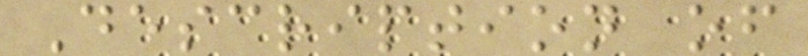Description of
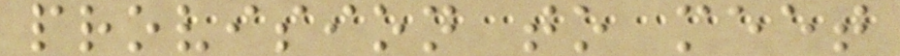provision to meet
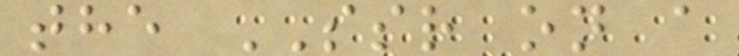the SSR on a
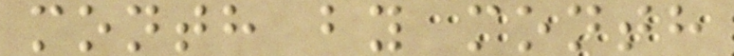month by month
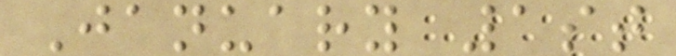January 1st
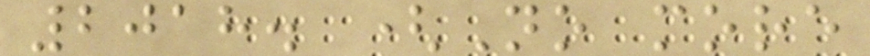2018. (No more
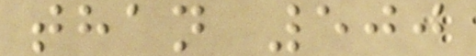than 500
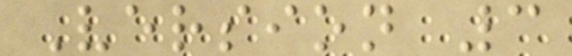Version 3
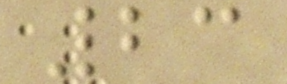23
